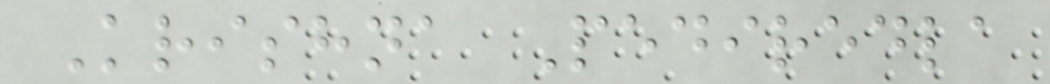Krishna Pediredla
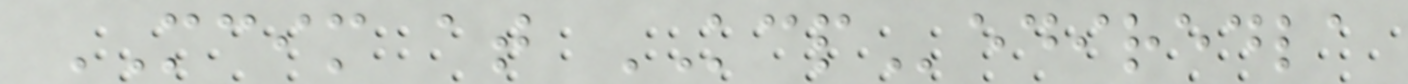MCIM at KCPediredla
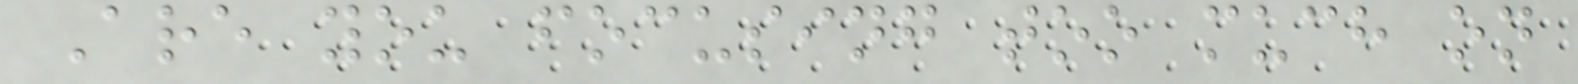Are you focusing too much on
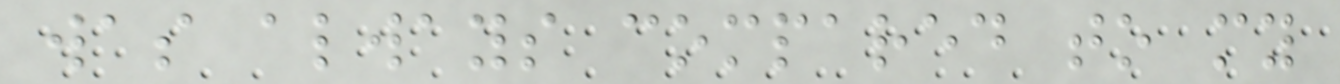was always compared to my
